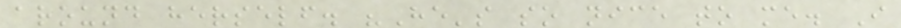around herself. "He's so nice to me. I
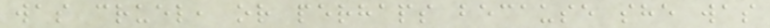was cruel, or perhaps because she was
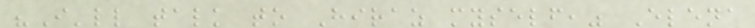"I'll talk to Hiraz myself," Elena
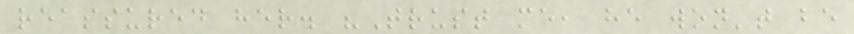reassured her. "Trust me, he won't be
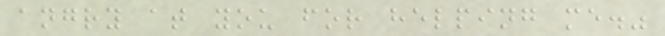angry at you for helping me."
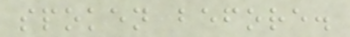spoken before.
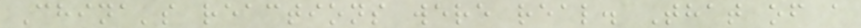China's reactions were real. That of a
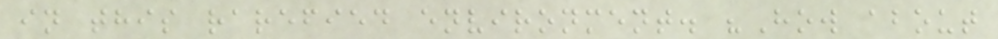in this rarefied environment. "How about
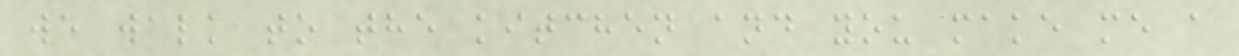we walk to the kitchen and you make me a
